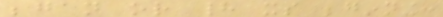began or had its beginning:
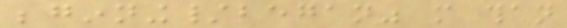beginning/began" more than
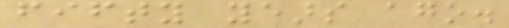fifty years ago.
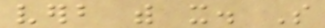verb with it. So
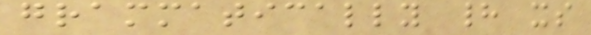grammatically had its
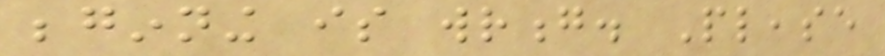beginning is wrong. Please
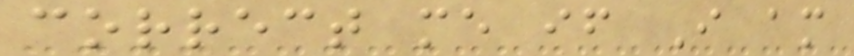correct me if I am
